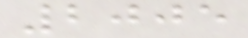2005
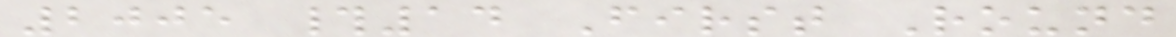2005 #14 First Round
